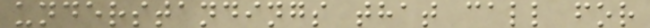understandings that call for
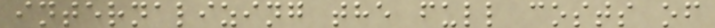internalizing the full costs of
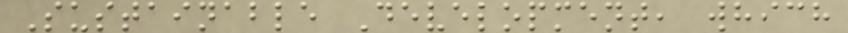Sustainable Development, which
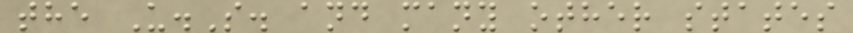the U.S. and many other states
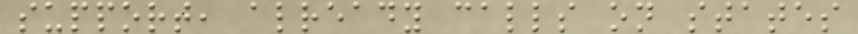support, already calls on states
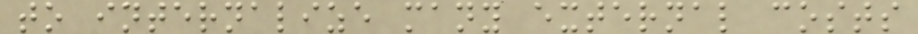to internalize many external costs
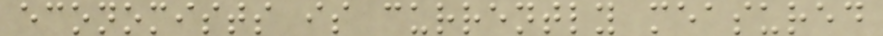economists is currently measured
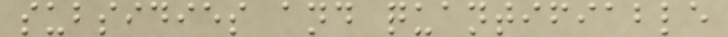subsidies and quantifiable
